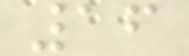16
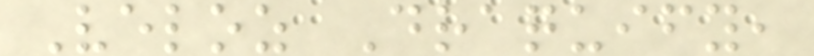Veloz Draquify,
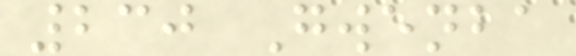230 Gwenba
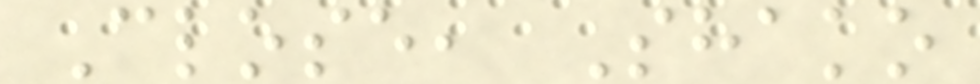Close, Shako
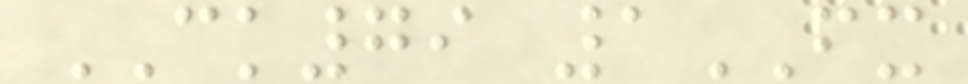CK79 1FX
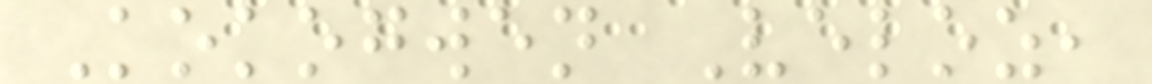Kokogwen Veloz,
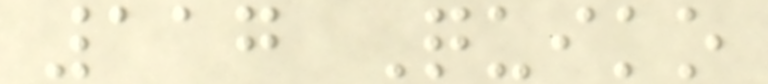117 Quiko
